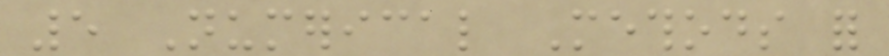5 Numerical Methods for
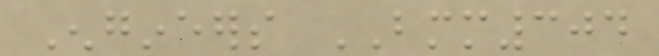Engineers BMM304
